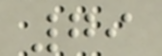79
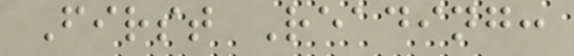First Reading:
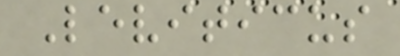Leviticus
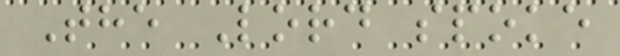The Lord spoke
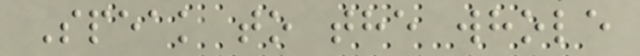Speak to the whole
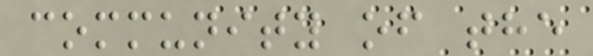community of the
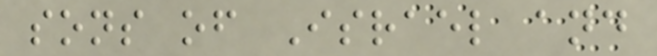sons of Israel and
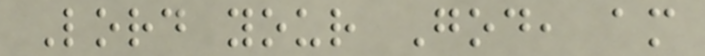Lord your God, am
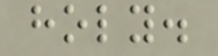holy.
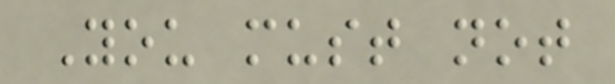You must not
